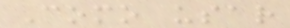Como usar
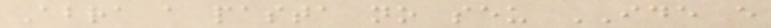Abra a pasta no seu IDE e
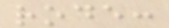rode:
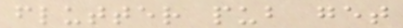flutter pub get
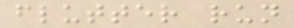flutter run
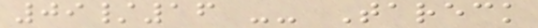09/16 -- Tareck
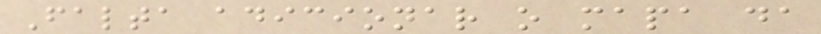Falta adicionar o mapa da
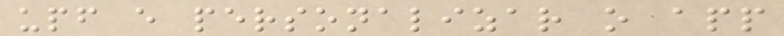upf e personalizar o app
